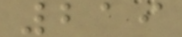219
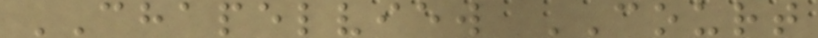CHAPELVIEW COURT
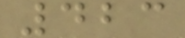423
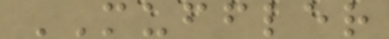MUFFLER
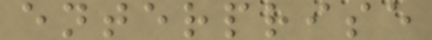enterprise
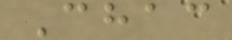Chac
